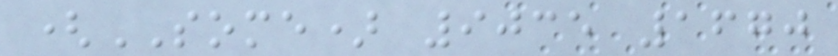(SOME) 9035 1670
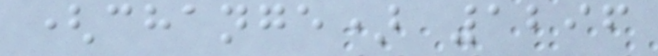(change) 1296
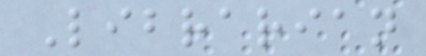Librarian
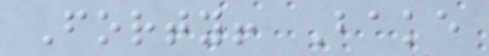Forty! Bake
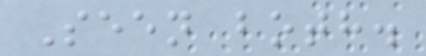Seen both.
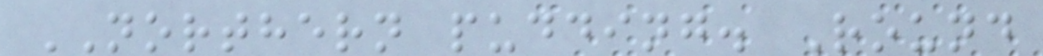NORTHERN pudding. Round
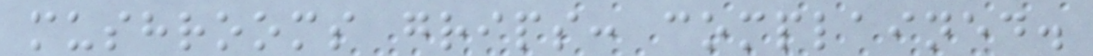mushrooms grips: complained.
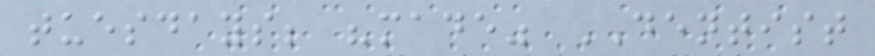tuesdays; "made" DENTIST
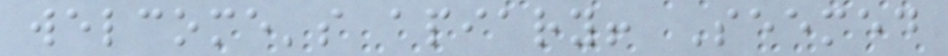welcome's apiary! Seemed
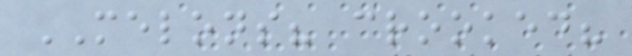MELONS? crooked?
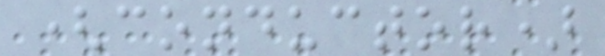(conductor)
